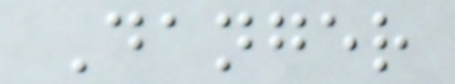Danger
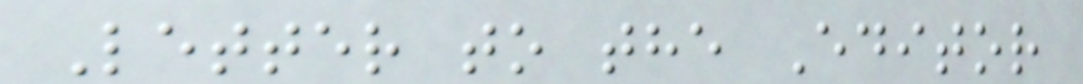Letter to the Editor
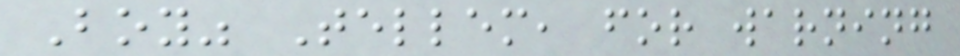Boy" Tellem, for warning
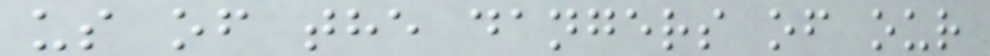us of the dangers of our
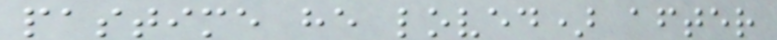pastime he loved) after
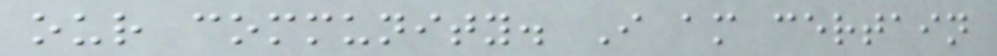our community. I am certain
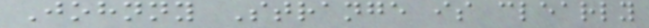Johnny Strange is clearly
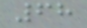68
